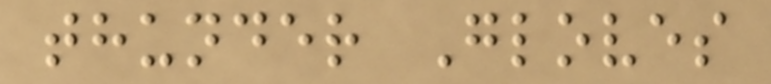thunder Gloves
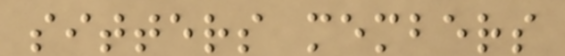sitters members
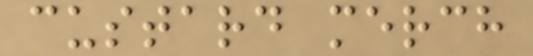custard merch
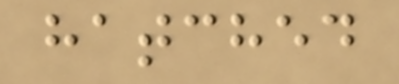hatched
